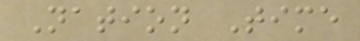Nation Time
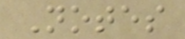Notes
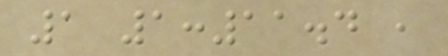1 1:11.4 ,
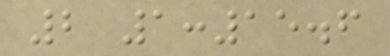2 1:15.6
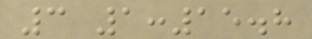3 1:15.8
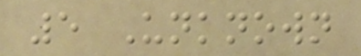5 Unknown
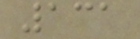131
